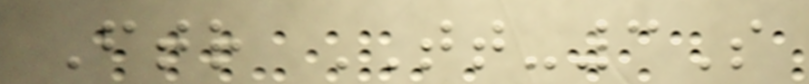Ftr TT-3S
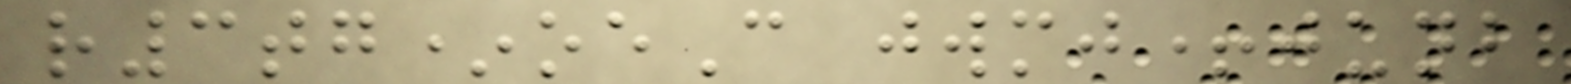r3tg*oeC jwmj+junb
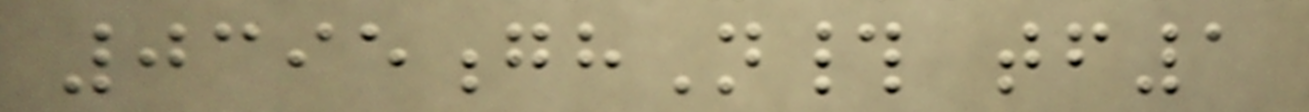0395ghN# tf1
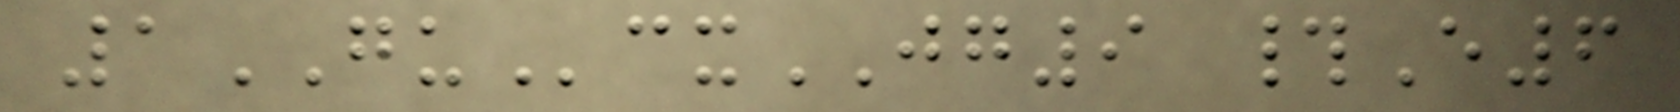1GUcxJG9 #E6
